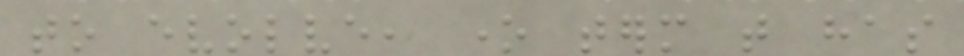to evolve, one term that has
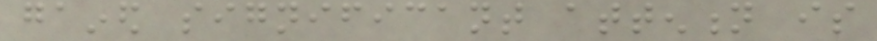gained significant attention is
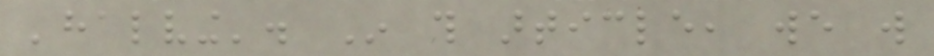'halving'. In this article, we will
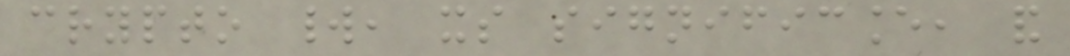crypto world, its significance, and
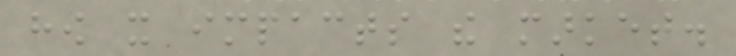how it impacts the market.
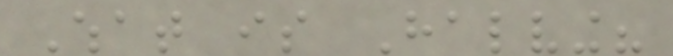What is Halving?
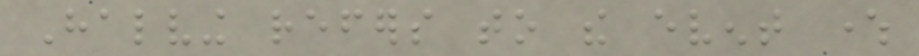Halving refers to the event where
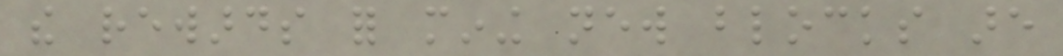the rewards for mining new blocks are
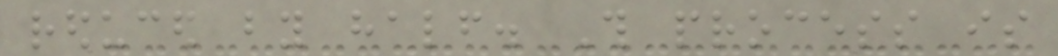reduced by half. This process is
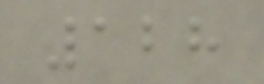128
